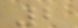2
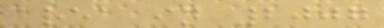area in 2007
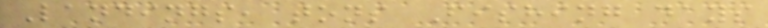Landings, tons Fishing days
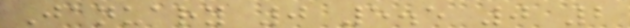January 0 5.5 0 2
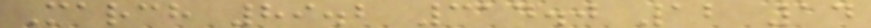March 89.2 314.0 12 14
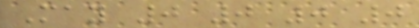May 0 0 0 0
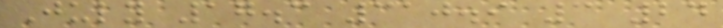July 17.3 310.9 3 24
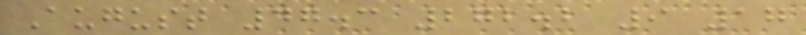August 47.3 272.2 9 17
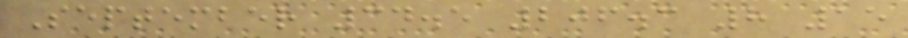September 34.5 206.3 8 15
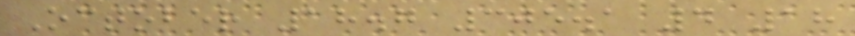October 18.7 305.1 4 18
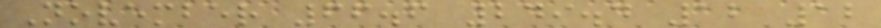November 66.6 249.4 12 12
